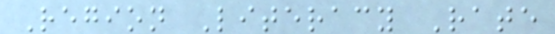Region Literacy Rate
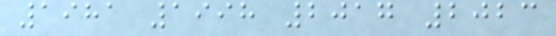1981 1998 2017 2023
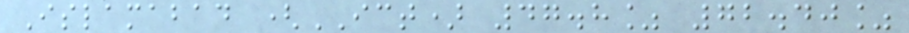Islamabad (ICT) 47.8% 72.40%
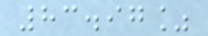83.97%
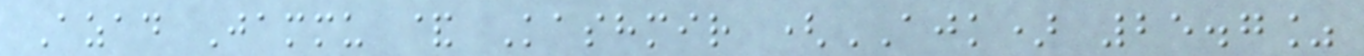Azad Jammu & Kashmir (AJK) 25.7%
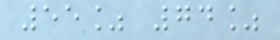55% 74%
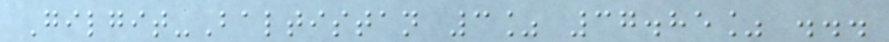Gilgit-Baltistan 3% 37.85% ...
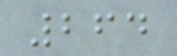264
